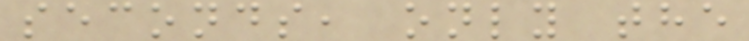seconds, only the
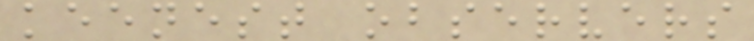keenest observers
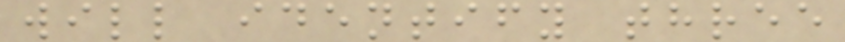will identify three
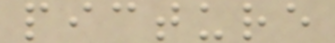picture
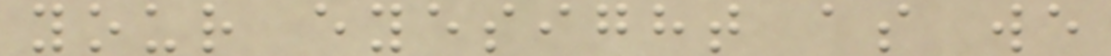your eyesight as we
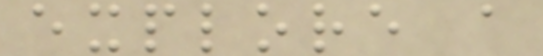explore a
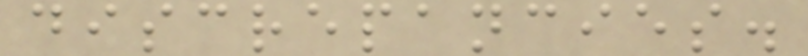discrepancies.
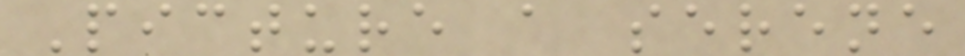Picture a serene
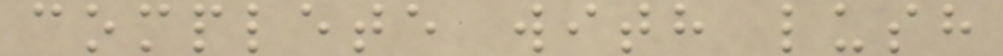complete with lush
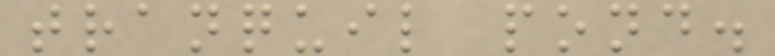tranquil pond.
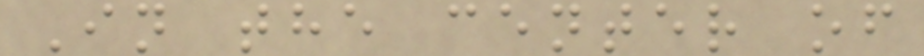In the center of
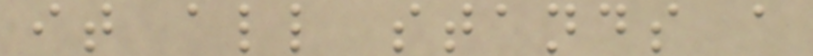it all stands a
